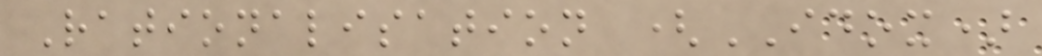Rationalisation (IDOX)
